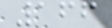166
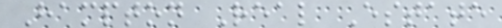Hampton Real Estate
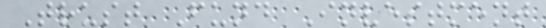Trust Fund Investment
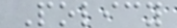Policy
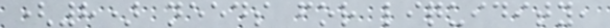(8) needs for liquidity,
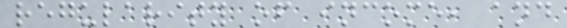regularity of income, and
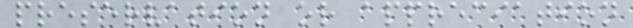preservation or appreciation
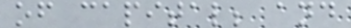of capital; and
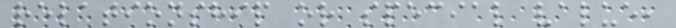relationship or special value,
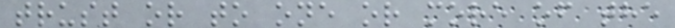trust or to one or more of the
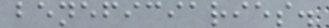beneficiaries.
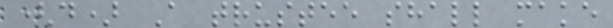(d) A trustee shall make
